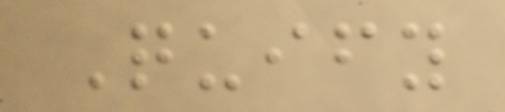Quify
